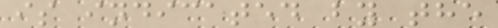is indicated by the
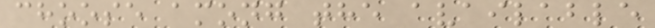choose among the available
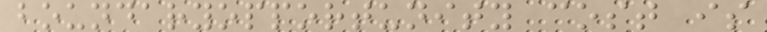boundaryopportunity cost is
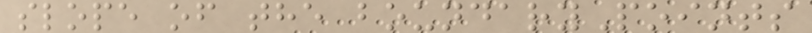slope of the boundaryPoints
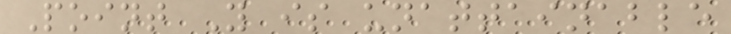Point Y is unattainable
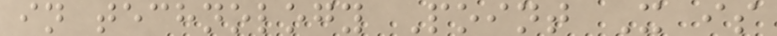in technology Point X is
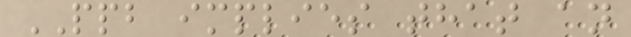PPB implies that an
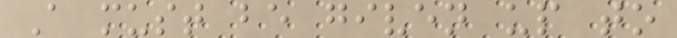A must be given up to
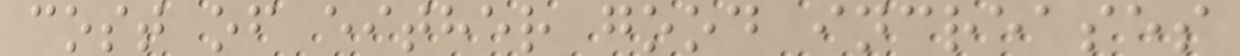cost of either good increases
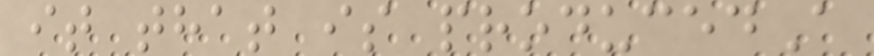it that is producedA
